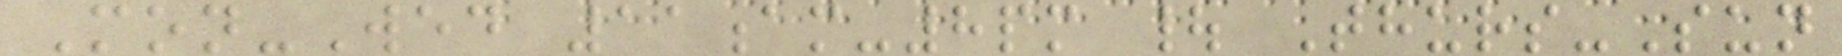Mon-Wed 11am-8pm | Thurs-Sun
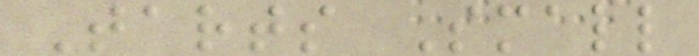Tarts Small
